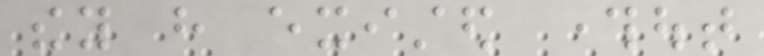they have existed throughout
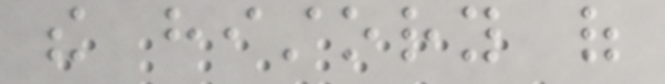the history of
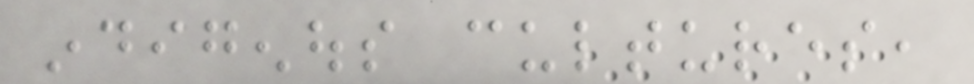indigenous cultures,
